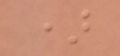)
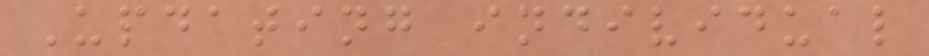Updating individual
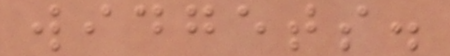widgets.
